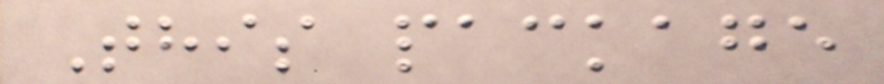This package
